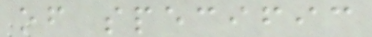of specific
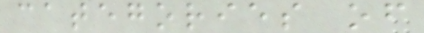categories of
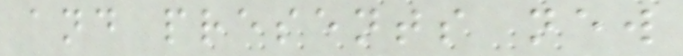and presents new
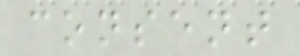consent
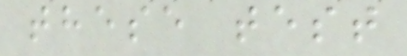these test
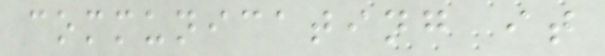communicating it
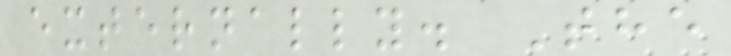externally. The
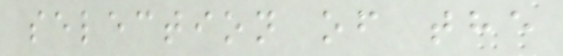selection of the
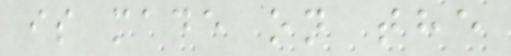is made on the
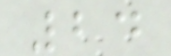24
